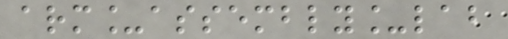arm_assembly_lab
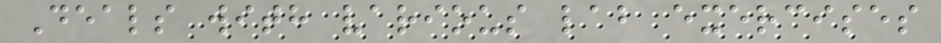Deals with various lab exercises
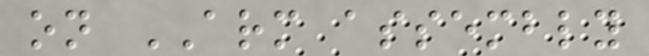on ARM assembly
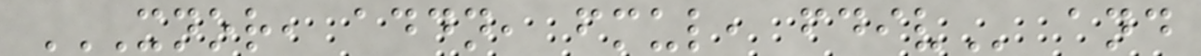XNOR, ADDN, FMUL, FDIV and
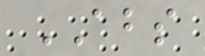ABS
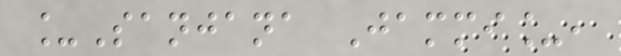_Sanjana Jammi_,
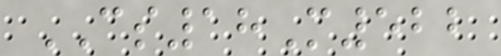CS18M522
